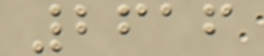2616
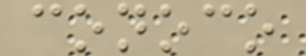conoco
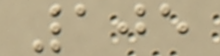105
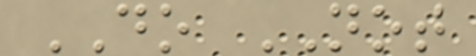DO NOT
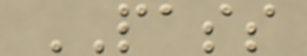PASS
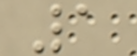1
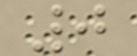0
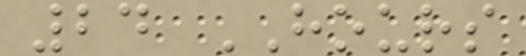24 HOURS
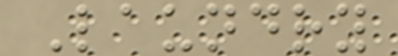Laundry
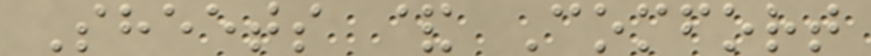Sheets & Comfort
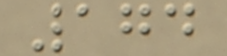174
